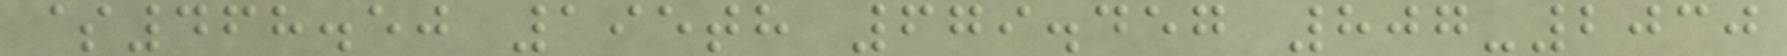$468.50 195th 679.457 807-2030
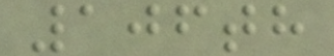106th
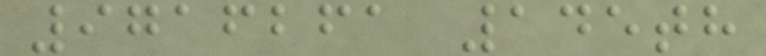9716261 145th
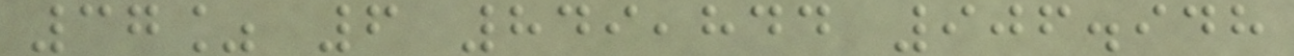37% 6 849,844 906.948
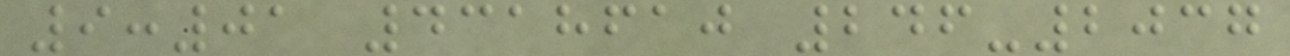9:01 4318610 246-2037
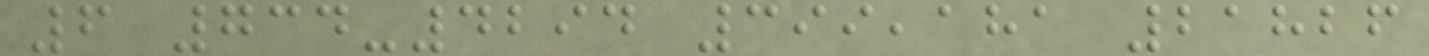6 734-4294 399,181 21826
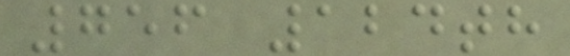756 124th
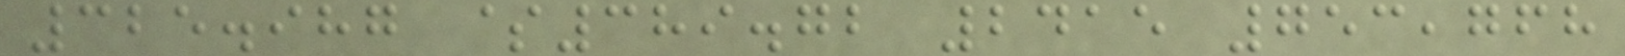325.987 $389.72 2415 753,768
